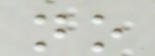no
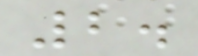2.
